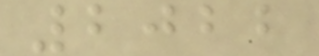2022
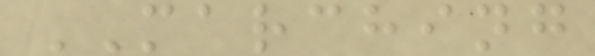MARCHING
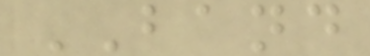BAND
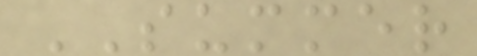SUMMER
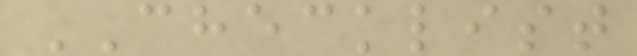CHECKLIST
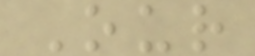Our
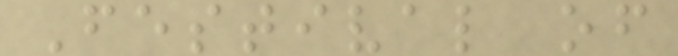Festival of
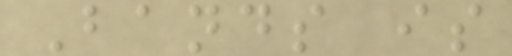Bands is
